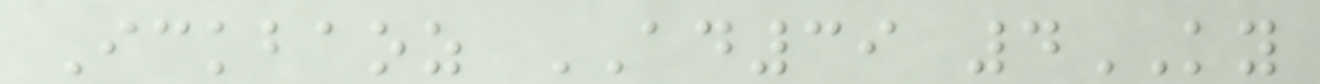Ickbaoz AD39 4KY
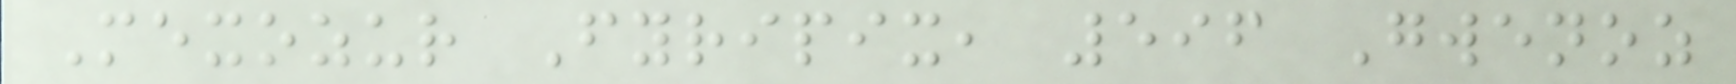Mexozur Fyripix, 596 Gwenoz
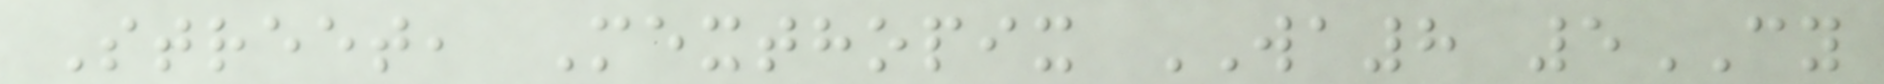Street, Mexthopix WA8 5CY
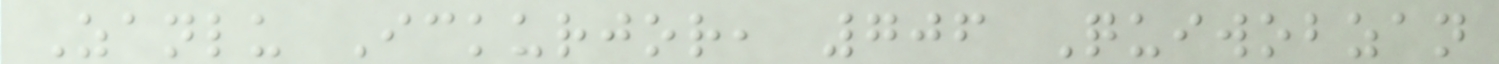Zanlu Ickurjor, 706 Quiwobzan
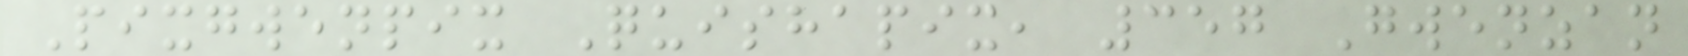Pixgwenpix Quishapix, 357 Gwenzan
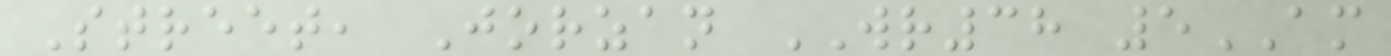Street, Jorzan WR38 5AM
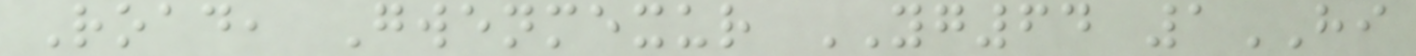Road, Gwenmexur YG64 1HI
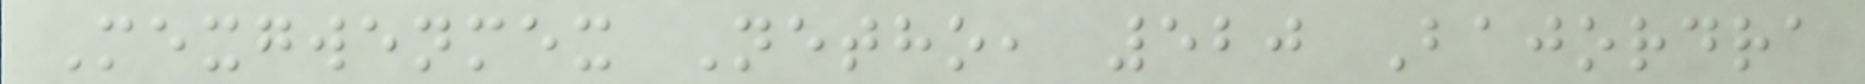Mexgwenmex Netho, 520 Bajordra
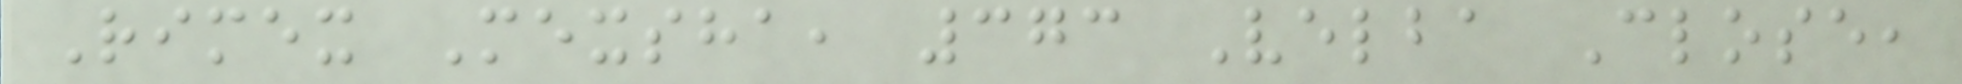Rimex Mexsha, 373 Velba Close,
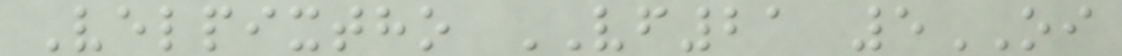Velpixtho VF21 5OI
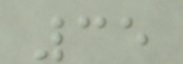35
